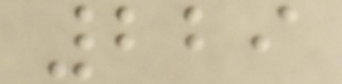229
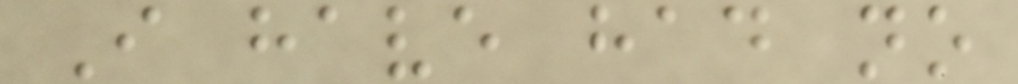I have had no
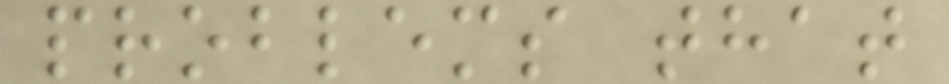problems that
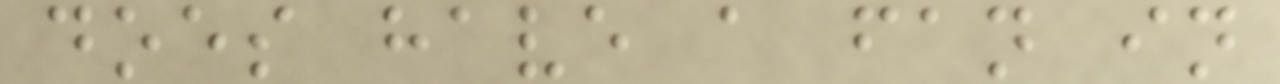does have a fan in
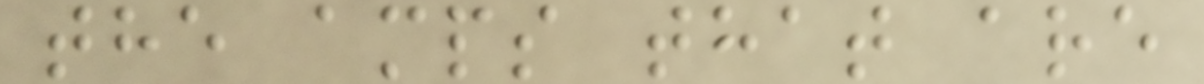the amps that are
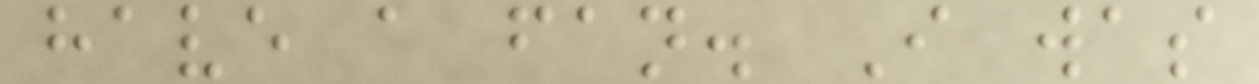have a fan. I was
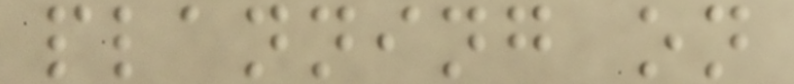planning on
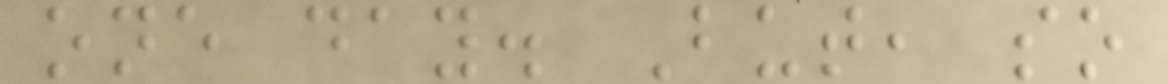one day. But, so
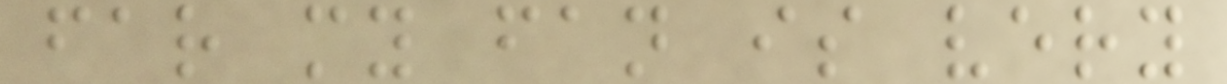far my fan is very
